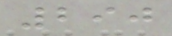290
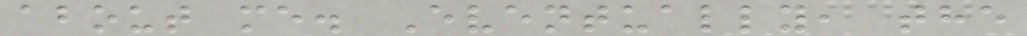about me. Eventually, the
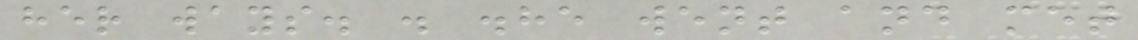her ways. . .he went and met
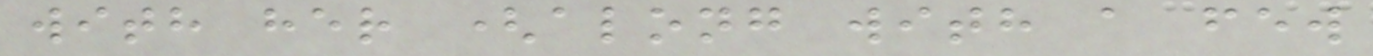with her (along with a few
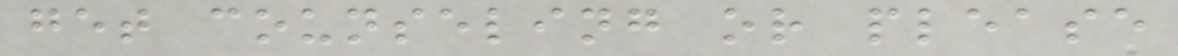get counseling or please
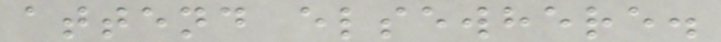attend elsewhere.
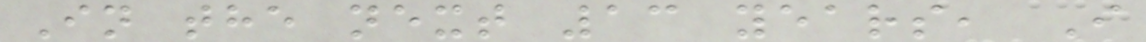In the next 13 years, I
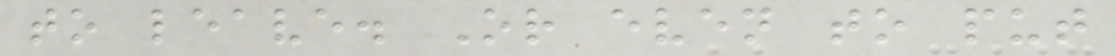to leave. Or even to put
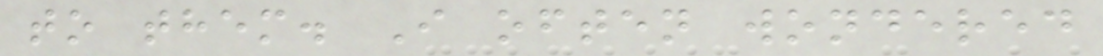to them. I often wondered
